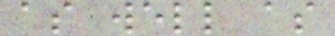as well as
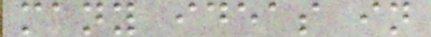many ideas in
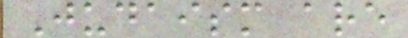Judaism are
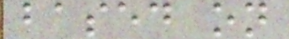based on
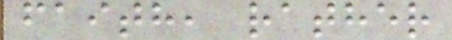faith, rather
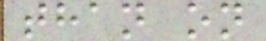than on
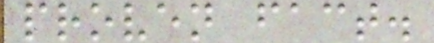proven fact.
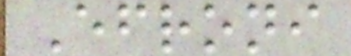Efroni
